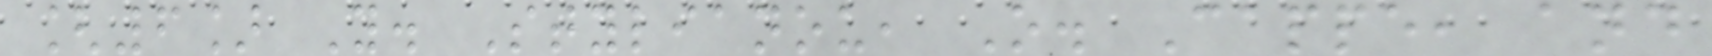[6] Y. Stylianou, O. Cappe, and
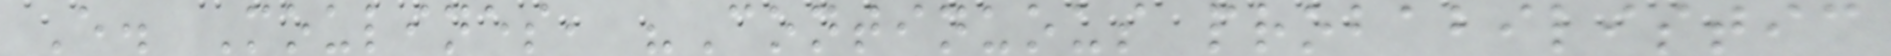E. Moulines, "Continuous probabilistic
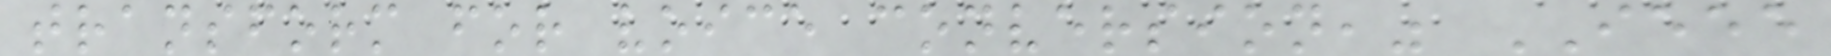transform for voice conversion," IEEE
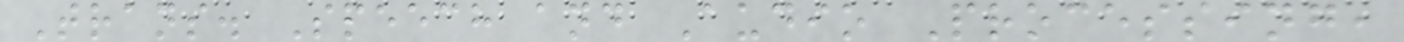Trans. Speech and Audio Processing,
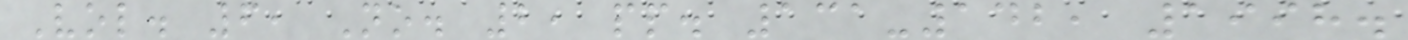Vol. 6, No. 2, pp. 131-142, 1998.
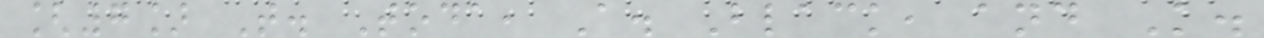[7] T. Toda, A. Black, and K.
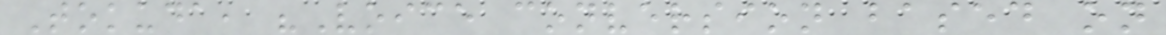Tokuda, "Voice conversion based on
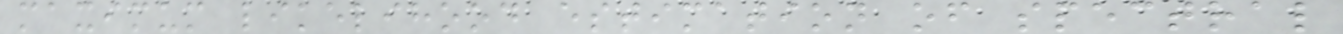maximum likelihood estimation of spectral
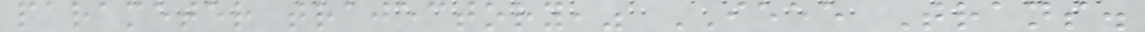parameter trajectory," IEEE Trans.
